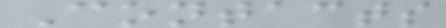Contacts
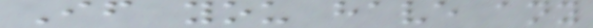If you have any
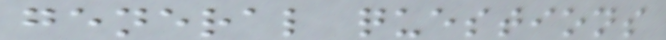general questions
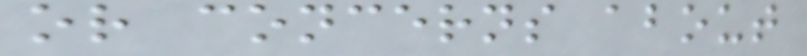or concerns about
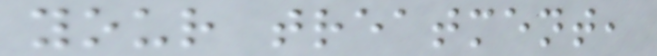your treatment,
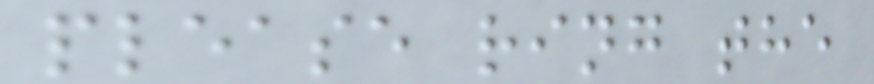please ring the
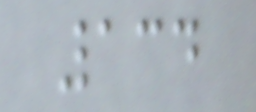134
